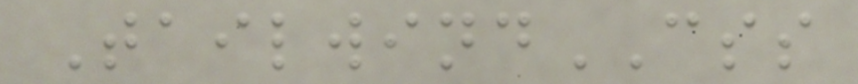TailwindCSS
